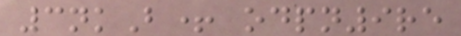3nkB+ odpn9re
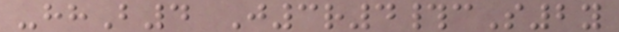-hhB4 J3r4#cS2y
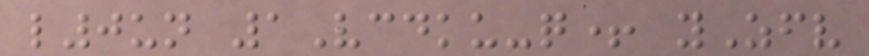l0un 1Vcdku-q+ yZfv
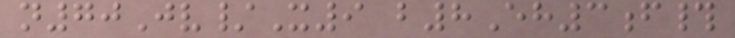n70Jv/X9 b8Eh3f#
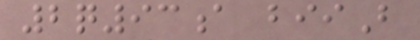2q93a biiB
